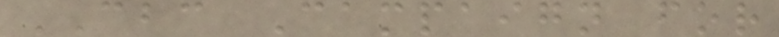CBC Campaign for
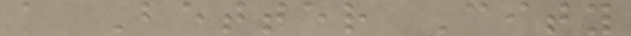a Better City
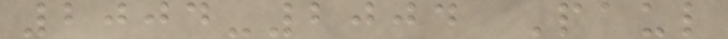2004-2004 Paul
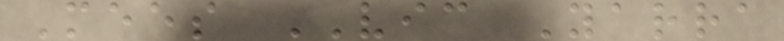Mees VIC Yarra
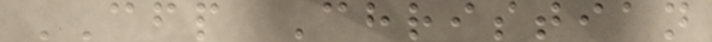CFP Christian
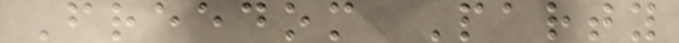Freedom Party
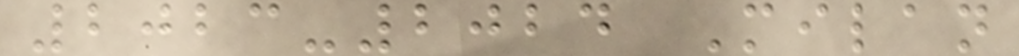2023-2024 Milan
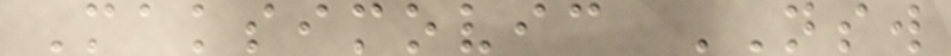Maksimovic NSW
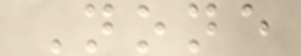None
